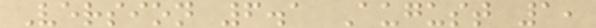Version 6.1 August 1,
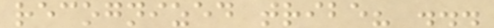recognized tribe? ...
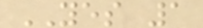YES 1
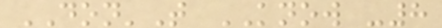DON'T KNOW -8
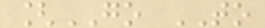[GO TO
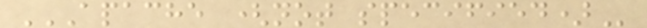APACHE (NOT SPECIFIED)
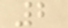2
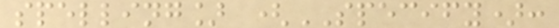spelling] (SPECIFY):
